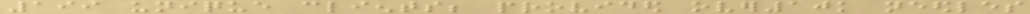199 unique clients; provided over10k needles
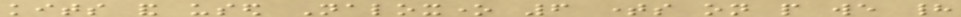kits and used Naloxone 6 times on people we had
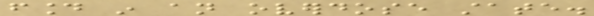found in an overdose state.
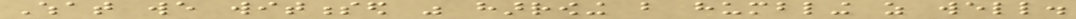What we witnessed was harrowing but humbling as well.
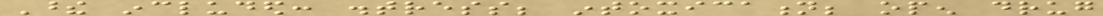These included: distress; intoxication; open drug
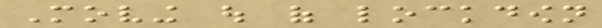Moving out of lockdown
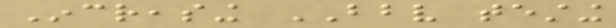Increasing BBV testing
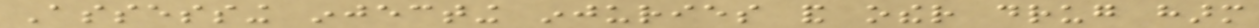Assessing injecting injuries and other drug harm
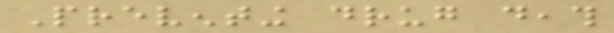Preventing drug death
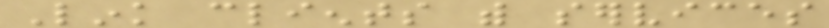Link clients with services
